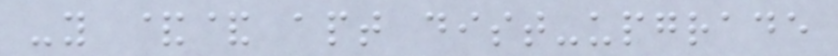-y && apt dist-upgrade
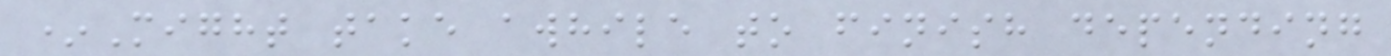*Might take awhile to finish depending
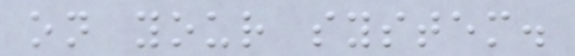on your system.
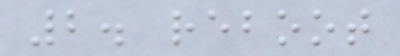2. reboot
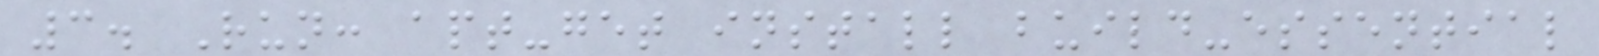3. Run: apt-get install build-essential
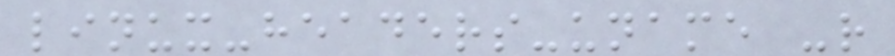linux-headers-uname -r
